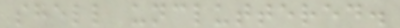shell uncluttered.
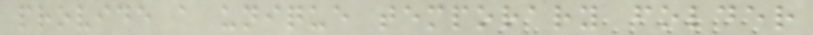provide a unique temporary folder
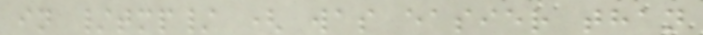in /tmp/ ( was easier than
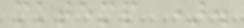mktemp ).
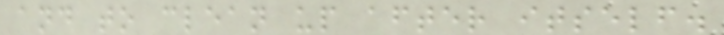and to clean up after itself.
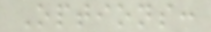Options:
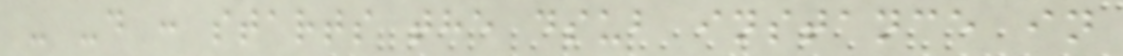- -d : starts the dsub instance in
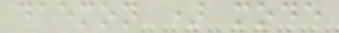daemon ) mode
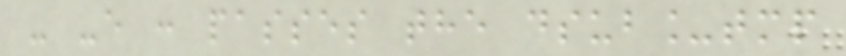- -e : passes the dsub_tmp
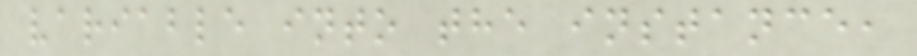variable into the instance,
